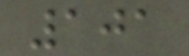101
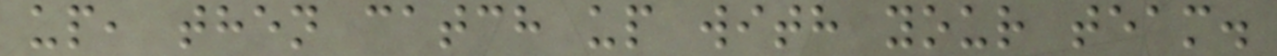up, then catch up with your team.
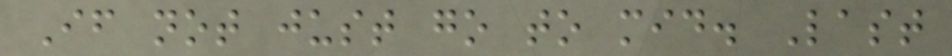If not just go to mid. Last
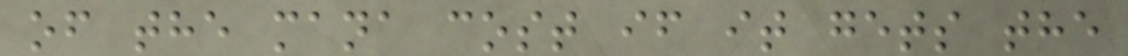of the mana cost if it gets the
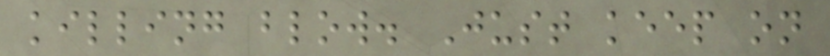killing blow. Just keep on
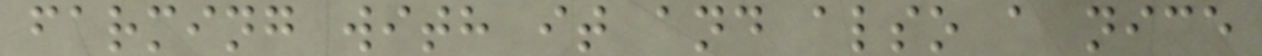farming with it and also a nice
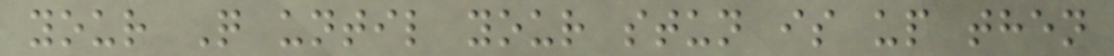your Q until your stun is up then
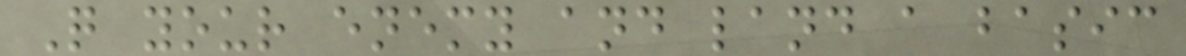Q your enemy and land a basic
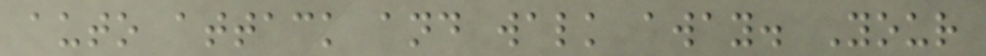auto attack and walk away. Your
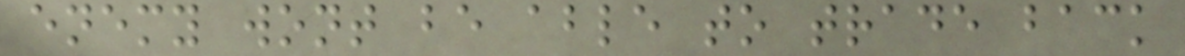enemy wont be able to trade back
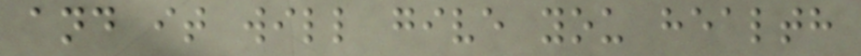and it will give you health
